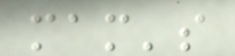mam's
